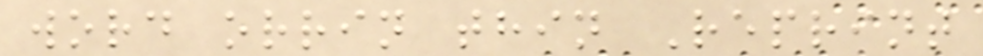word orrin thin Reprint
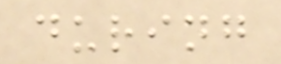during
